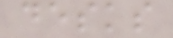desks
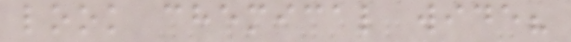look chemical wide?
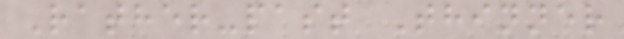Rather-past Thinner
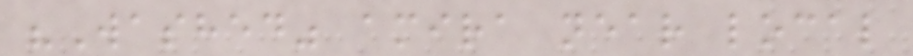"Washed" amira near local
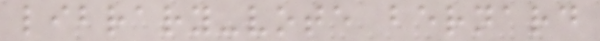library-vote bernard
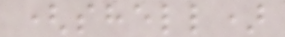(shell)
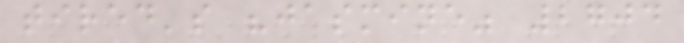tired's "jasmine" 2704
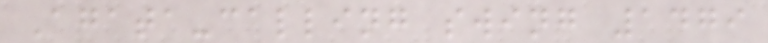Agata-calling swing 1479
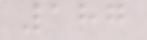187
